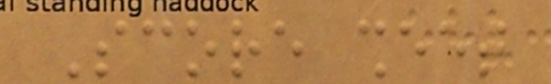Score sheet
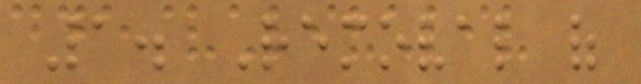1. Removal of
